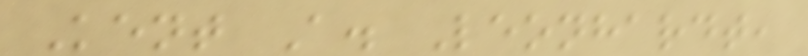Kent A. Leonhardt,
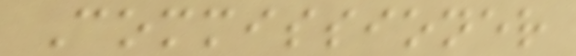Commissioner
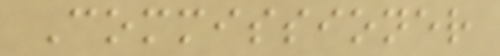Commissioner
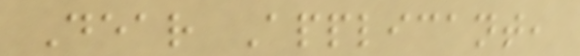Dear Applicant,
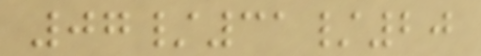07/31/20
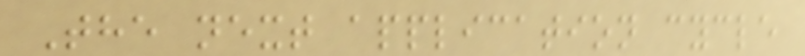The next application cycle
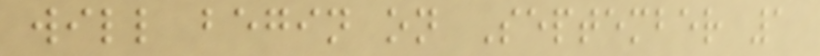will begin on September 1
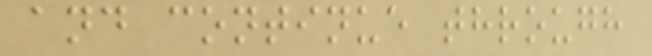and continue through
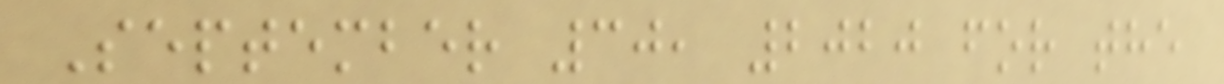September 30, 2020 for the
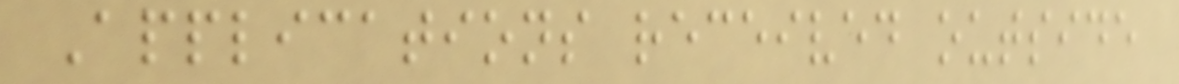Applications received outside
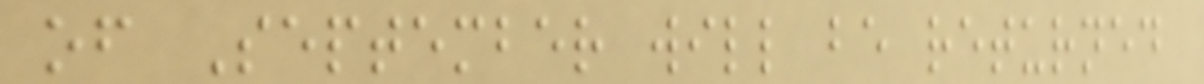of September will be returned
